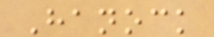Hanock
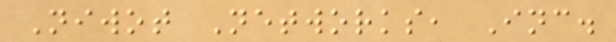Niwot Networks, Inc.
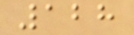128
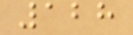128
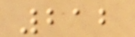212
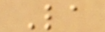La
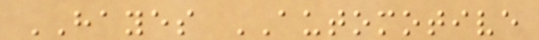HAYES AUTOMOTIVE
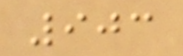903
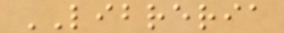LIBRERIA
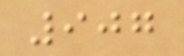907
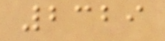2329
